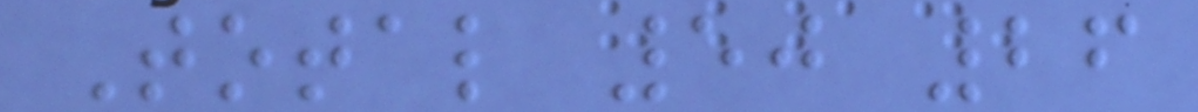Total 50 26
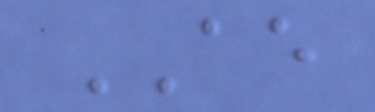AE
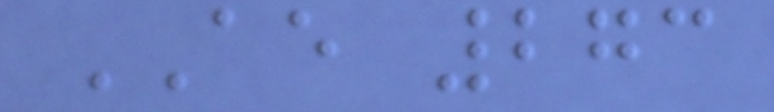AE 273
